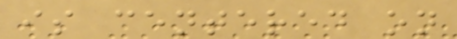is centered on
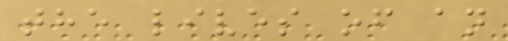the lives of an
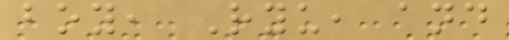boy, Ryu, and
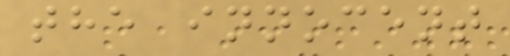the innocent
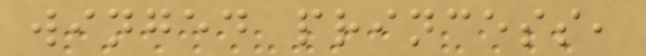winged princess,
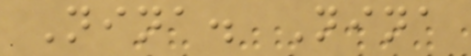Nina. Nina
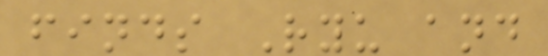finds Ryu and
